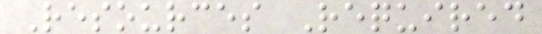Resources Required
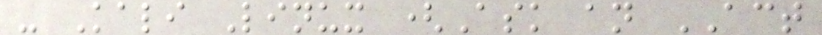- Kali Linux (Ask an ACT
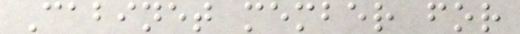Cabinet member for
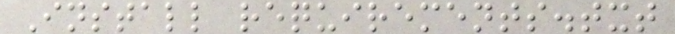Install requirements.txt
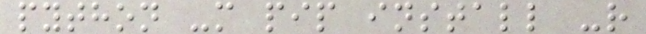python -m pip install -r
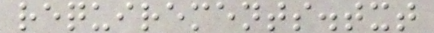requirements.txt
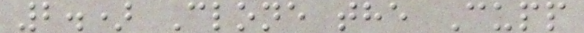2.) Clone the Cupp
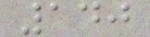140
